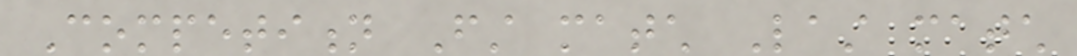Competition First match Last match
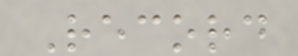Record
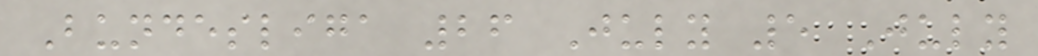Bundesliga 26 July 5 July
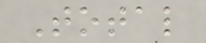Total
